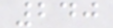240
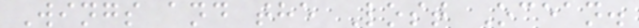Wings and the Lost Ocean.
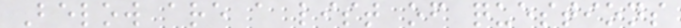Below are a list of questions
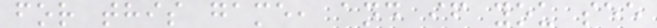for this game, and if you see
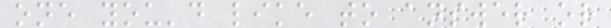one you'd like to answer or
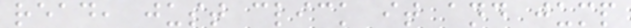read, just click it and jump
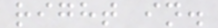right in.
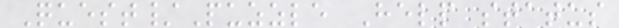Quest/Puzzle Help status
